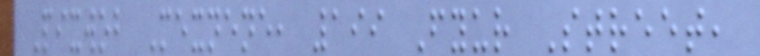Pixwob Mexnene, 199 Fyur Street,
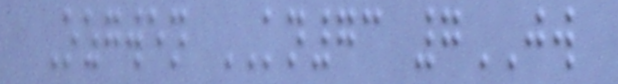Ozgwen KN73 7JW
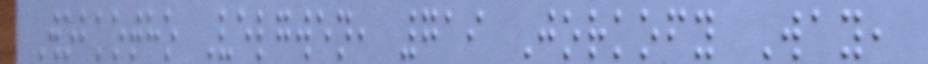Wobkotho Velgwen, 719 Jorkofy Way,
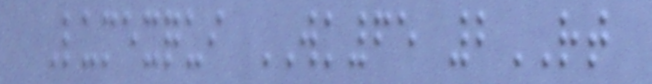Lumexqui WK65 2RT
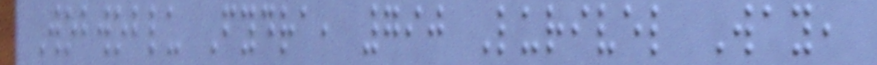Wobwoblu Fydra, 790 Lurivel Way,
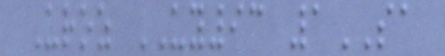Uroz UY93 1SA
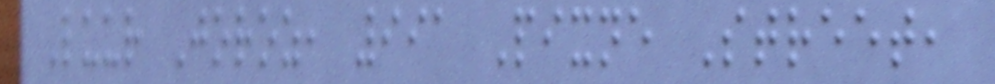Luur Joroz, 991 Pixne Street,
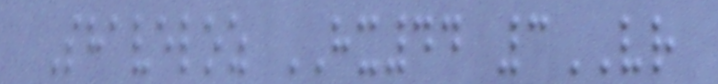Shaveloz HX44 3VR
